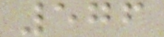576
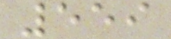559
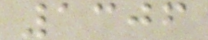1306
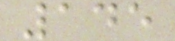145
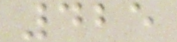425
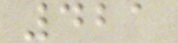421
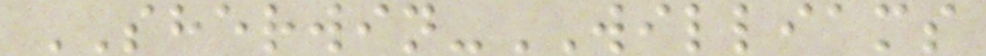SHERWIN-WILLIAMS
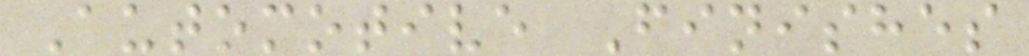Automotive Finishes
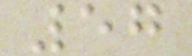57
